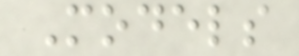Models
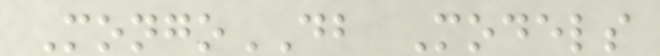MongoDB Models
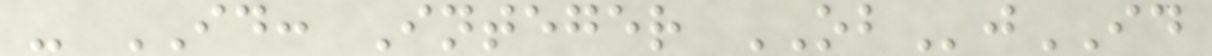- ID: Integer OBjID
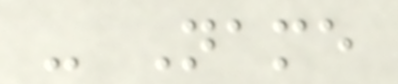- Name
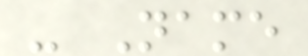- Name
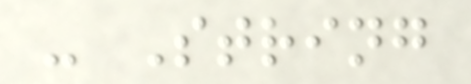- String
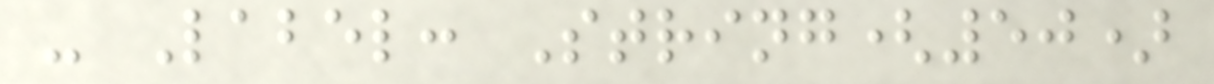- Label: String(50)
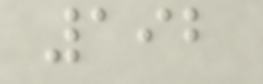192
